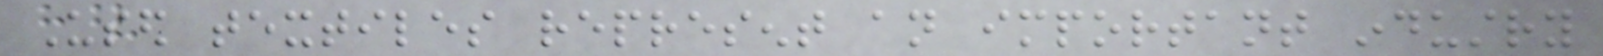Used textiles represent an important industry
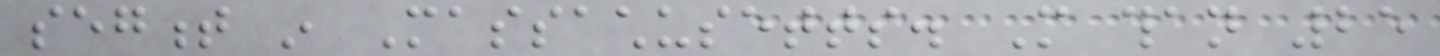segment in Massachusetts. More than 25
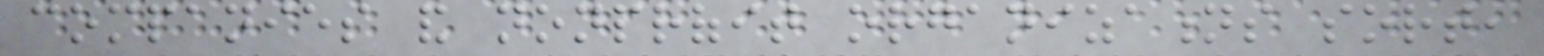companies and nonprofit organizations sort,
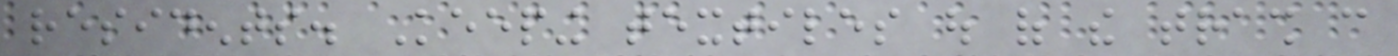residents. Keeping textiles out of the trash can
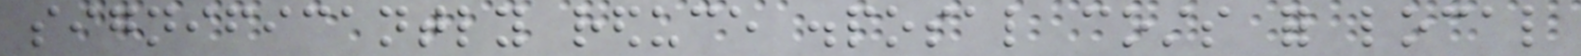significantly reduce disposal costs for local
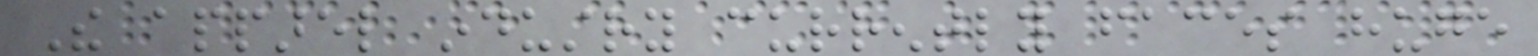The apparel industry currently faces huge
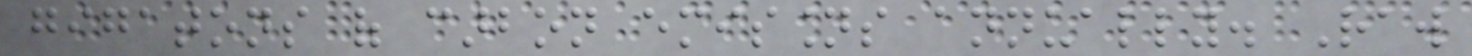gigatons of carbon emissions annually. Raw
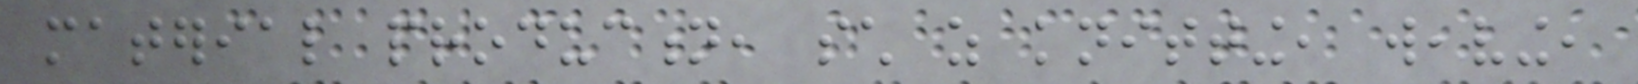material production, such as knitting, weaving,
